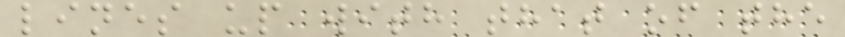lines up with that of the
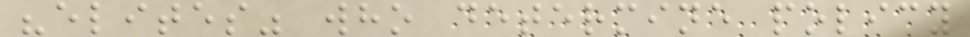"elites" who determine policy
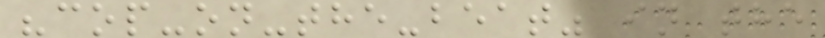"cop-on-the-beat" in the
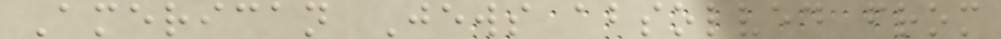American Jews absolved from
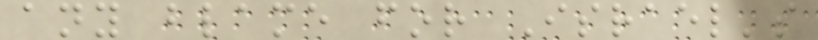any blame for Israel's
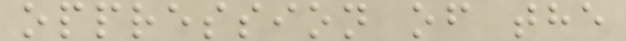oppression of the
